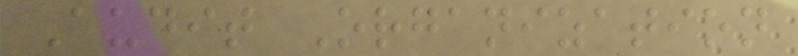Audit Organization
